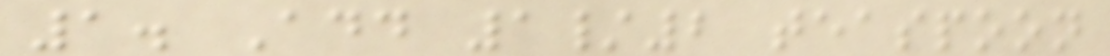1. Add 1/2 teaspoon
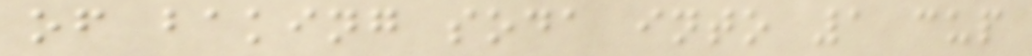of baking soda into 1 cup
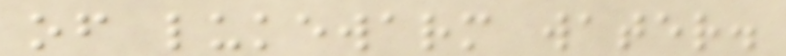of lukewarm water.
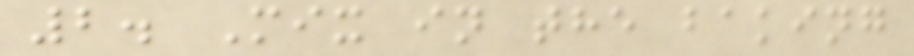2. Mix in the baking
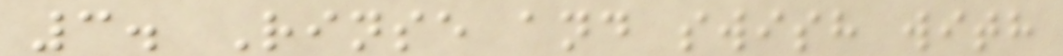3. Rinse and swish with
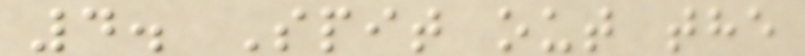4. Spit out the
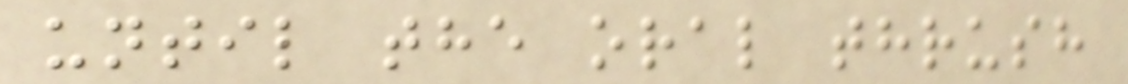until the oral thrush
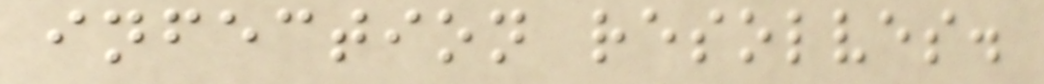infection resolves.
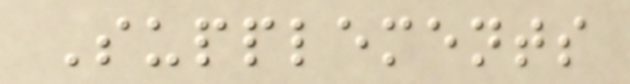Supplements
